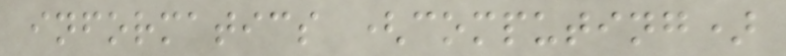informatics (computing)
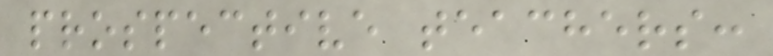prospective teachers:
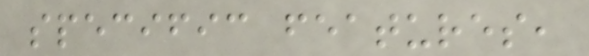specific features,
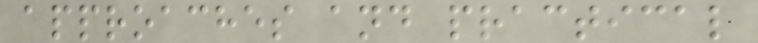approaches and practical
